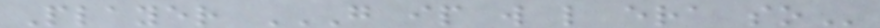Player G IP W L ERA SO
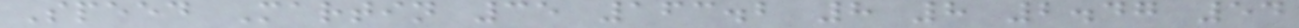Speed Martin 35 163.2 8 8 2.47 54
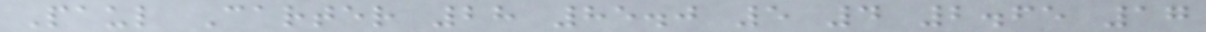Paul Carter 28 85.0 5 4 2.65 17
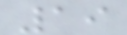19
